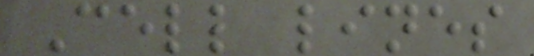Cell lines
